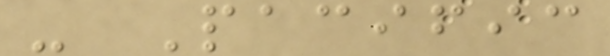- Pacific
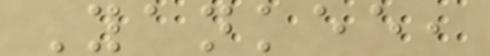Yankee,
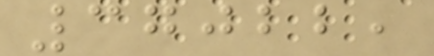37022,
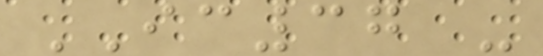IC37 -
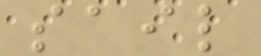sail
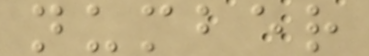number
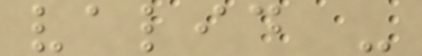valid -
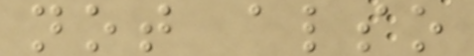not also
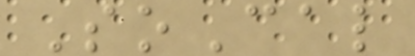SoCal
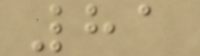81
